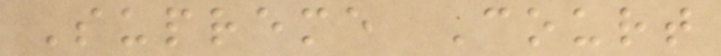Supreme Court
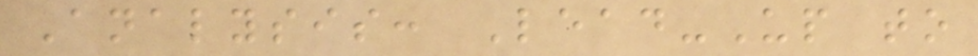Analysis: Lead-Up to
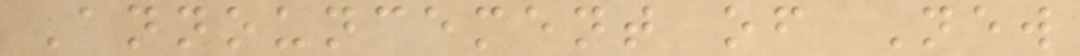Announcement of New
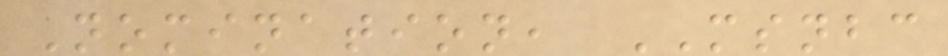Nomination, MSNBC
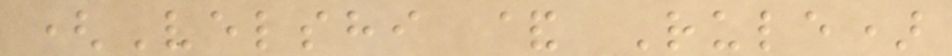(Velshi & Rule)
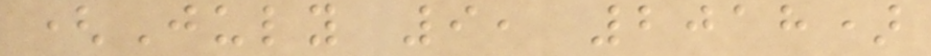(July 9, 2018)
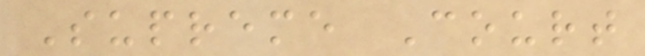Supreme Court
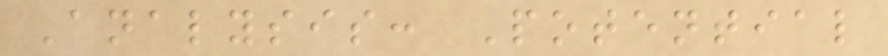Analysis: Potential
